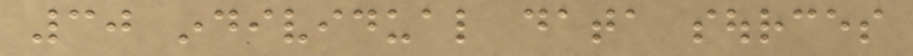30 individual data sources
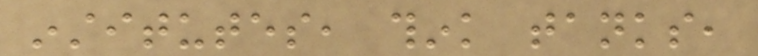institutes, think tanks,
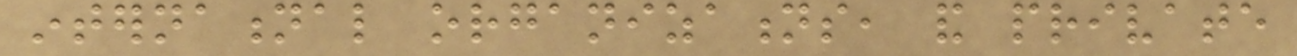international organizations, and private
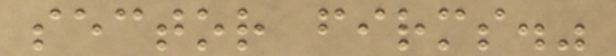sector firms."
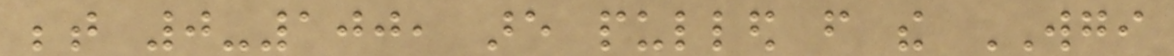between 0-100, are pulled from the WGI
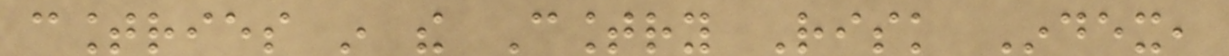countries in the Country Risk Index,
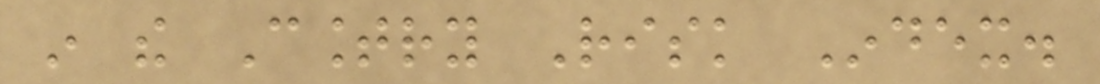in the Country Risk Index.
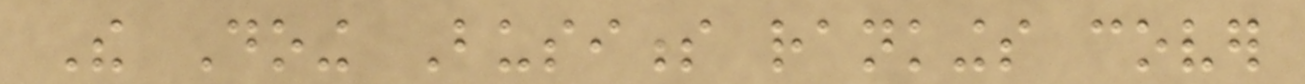The Doing Business rankings cover
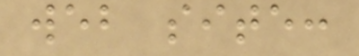web site:
